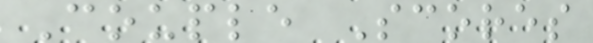Couple Scores
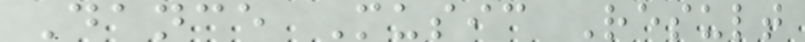Dance Music Result
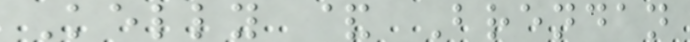Kelly & Brendan
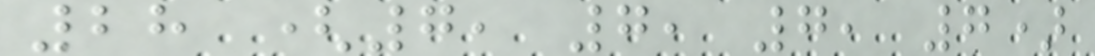28 (7, 7, 7, 7)
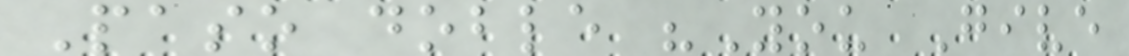Paso doble "You Give
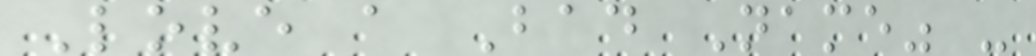Love a Bad Name" -
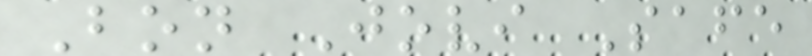Bon Jovi Safe
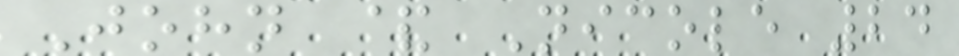John & Nicole 24
